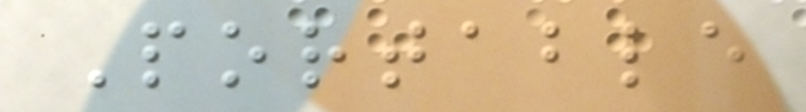Portable
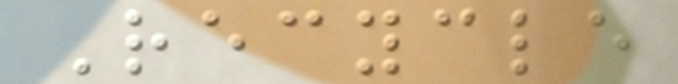Recycle
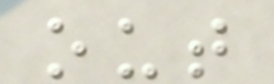out
